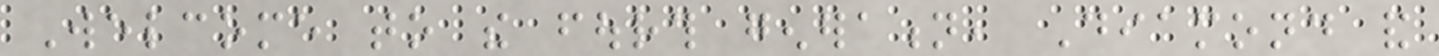Welcome to the fourth generation, Diamond and
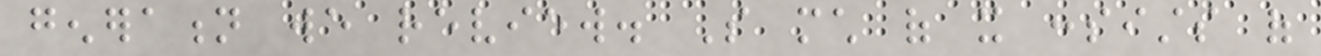generation we review. So much of it consists of
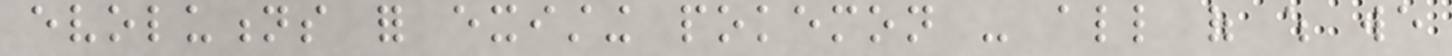evolutions for existing pokemon - all of which we
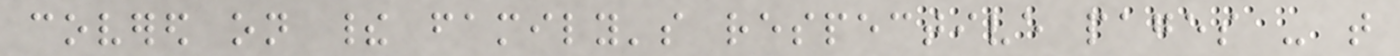covered on their family's respective pages - that
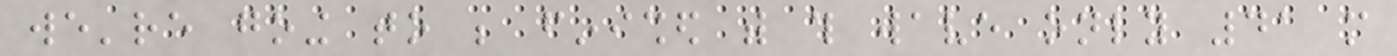we're going to be finished with this wave only 41 more
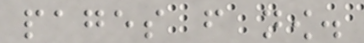pages from now.
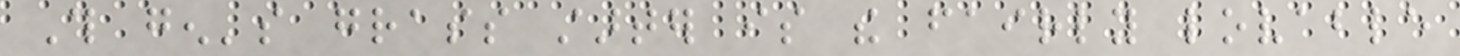This gen's grass starter is the fairly lovable
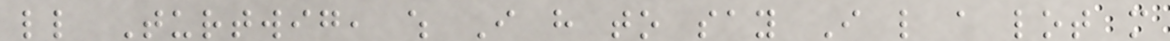little Turtwig, which I have to say I like a lot more
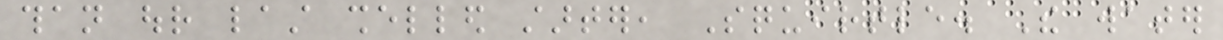than our last shelled starter, Squirtle. The water
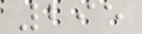295
